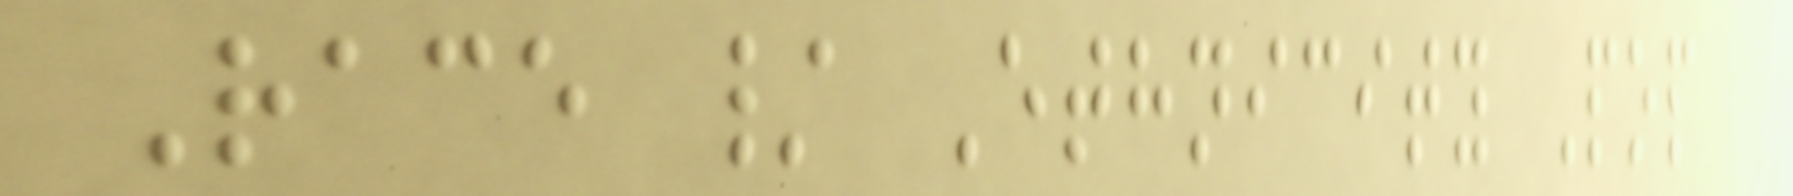Race / Ethnicity Pop
